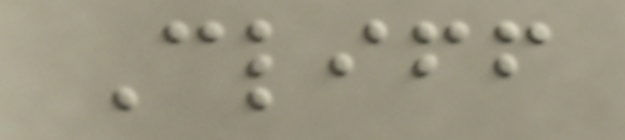Cliff
